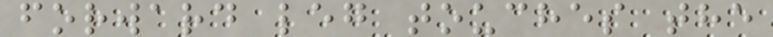forward leg touches the
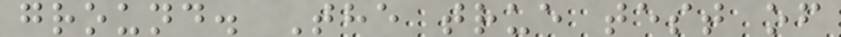ground. The true test of
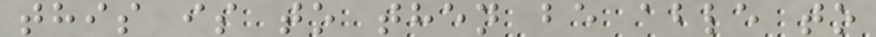this is to then be able to
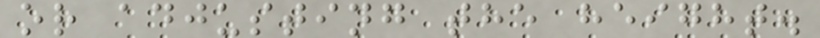or adjusting the height.
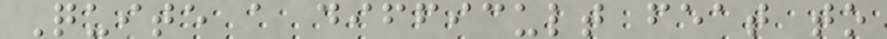Quite a difficult feat to
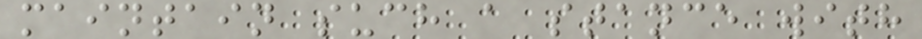maintain such a stance with
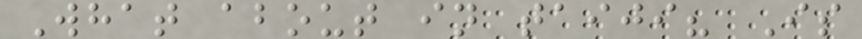What about in taiji? Is
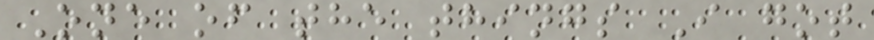One of the things I got
